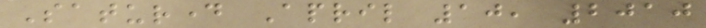Saturday April 10, 2010
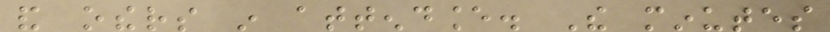and others in attendance. The minutes
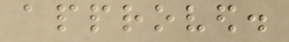approved.
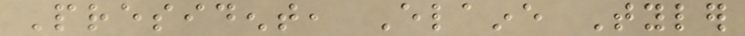President, Elaine Tyler
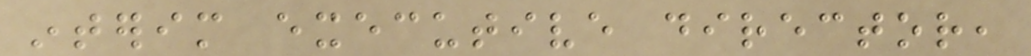interim executive director,
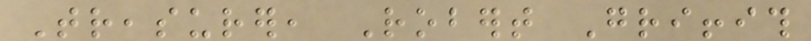Treasurer, Robert Griffith
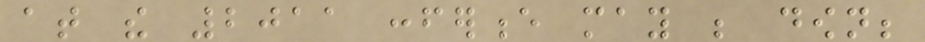at the 2011 conference may be down;
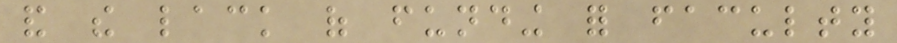and the lack of funding for faculty
